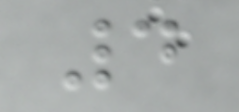4
